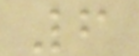6
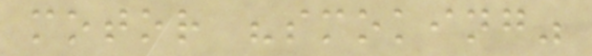motor "smoking"
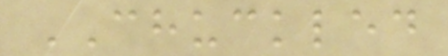CHUCKLED
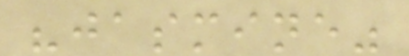"jasmine"
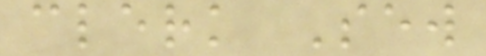clerk Sew
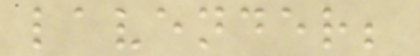lavender;
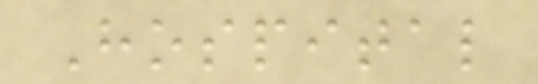Hospital
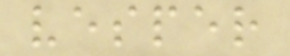vesper
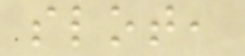slot,
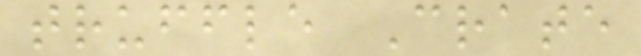truffle Crate
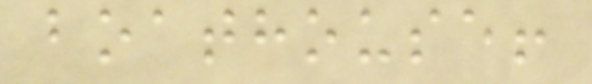boathouse!
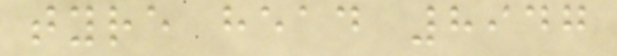tyre head 8947
